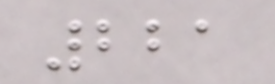221
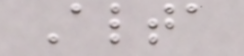Alta
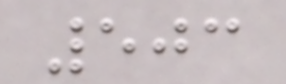503
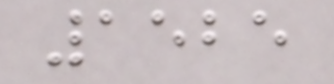1525
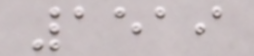1519
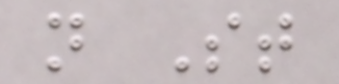n St
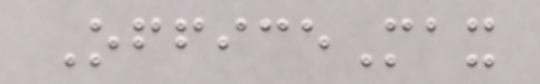OfficeMax
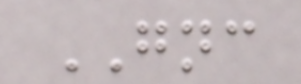GNC
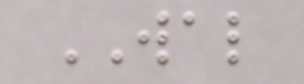WAL
